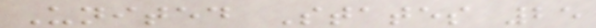United States 25
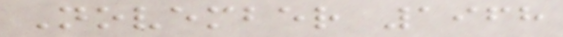November 1968
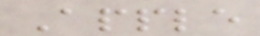Apple
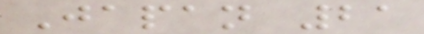Japan 21
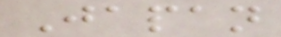Japan
